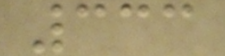333
